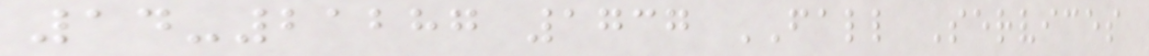14-21287 1737 FALL Services
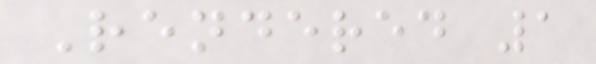Rendered 1
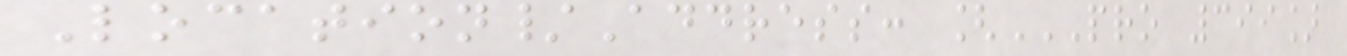Location/Address: [PRO 399]
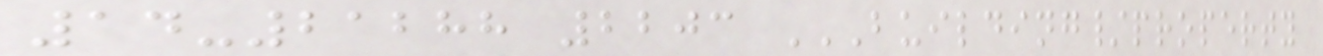14-21288 2203 BUILDING/PROPERTY
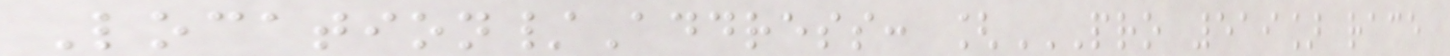Location/Address: [PRO 519] RACE
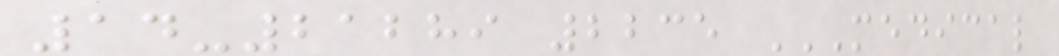14-21289 2235 MEDICAL
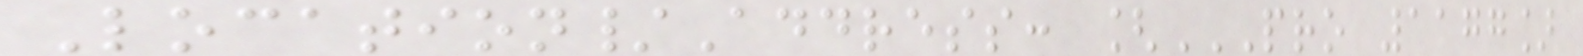Location/Address: [PRO 1177]
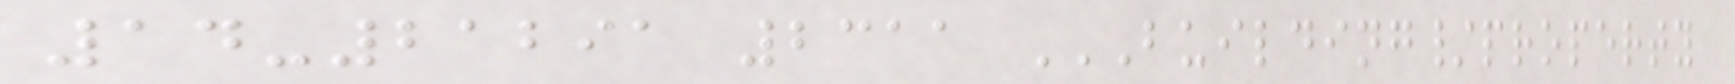14-21291 2311 BUILDING/PROPERTY
